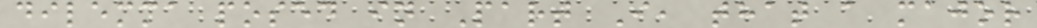dilemma posed in Part I, that a major
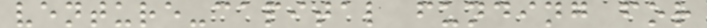venture-capital funding for
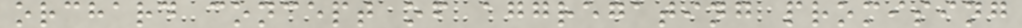orchard concept of aggregating promising
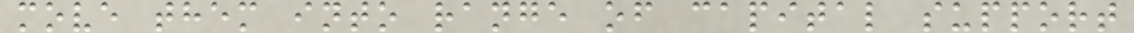move them into range of capital support
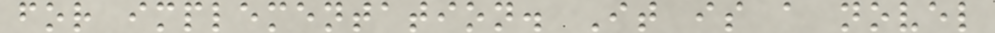for implementation. It is a novel
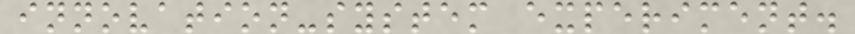innovation-system experiment.
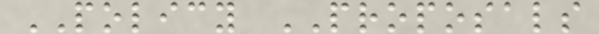POLICY PROPOSALS
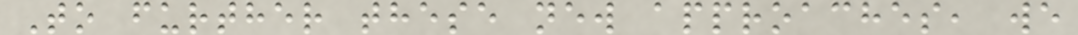To further these new approaches, we
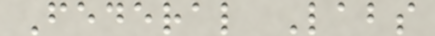Federal Labs
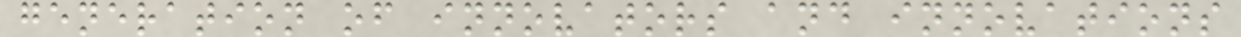generation of innovators and innovations
